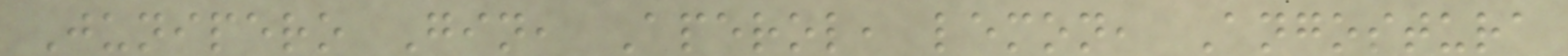Junipero Gin, Aperol, lemon, Angostura
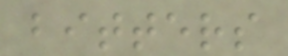bitters
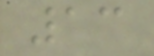13
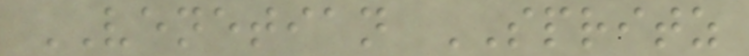VENETIAN SPRITZ
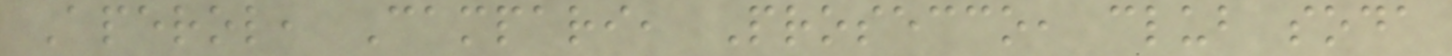Aperol, Campari, Prosecco, club soda
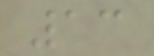13
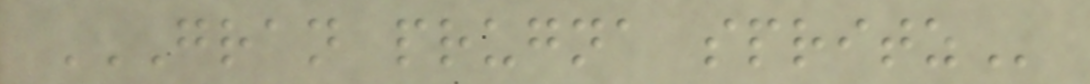GRAN PRUGNA SPRITZ
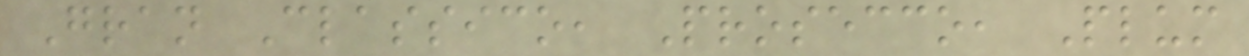Gran Classico, Prosecco, Plum
